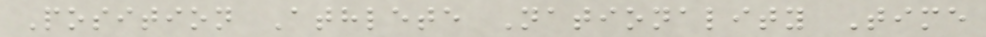Position Athlete Nationality Time
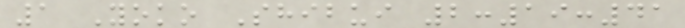1 Yoko Shibui 2:19:41
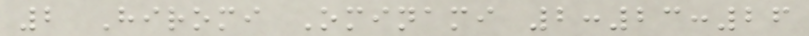2 Hiromi Ominami 2:23:26
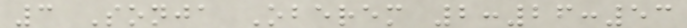3 Sonja Oberem 2:26:53
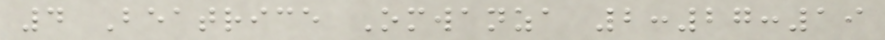4 Beatrice Omwanza 2:27:19
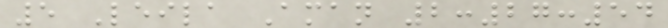5 Leila Aman 2:27:54
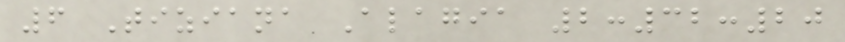6 Tiziana Alagia 2:32:20
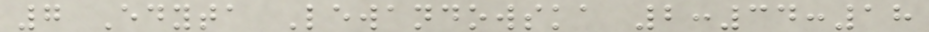7 Edyta Lewandowska 2:34:18
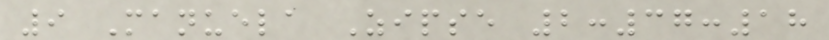9 Manuela Zipse 2:37:18
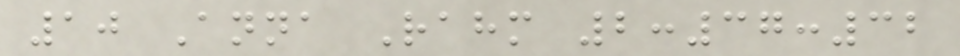10 Anna Rahm 2:37:32
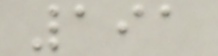191
